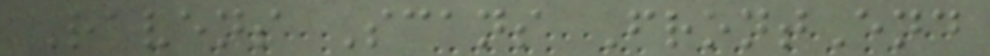Ravens Scans FrontEnd
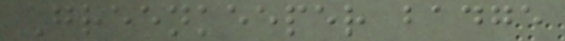Greenkeeper badge
